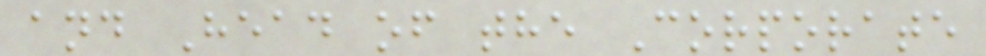and Head of the Corporate
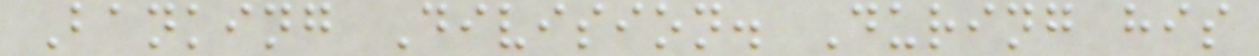Banking Division. During his
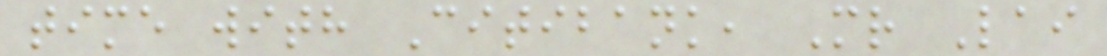time with Citibank, Mr Lai
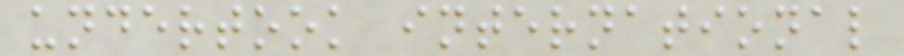undertook international
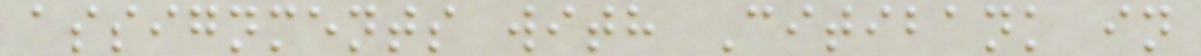assignments with Citibank in
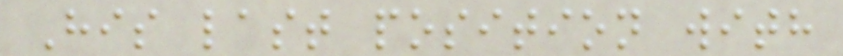His last position with
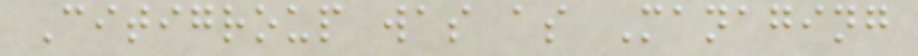Citigroup was as Managing
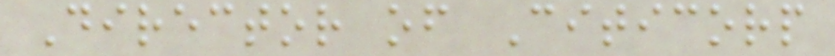Director of Citicorp
